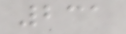231
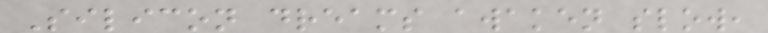Silicon dreams awaken slow,
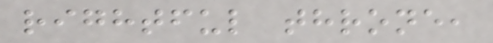rightful throne,
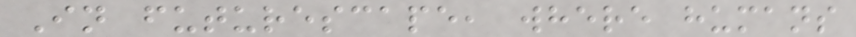In futurescape, where humans
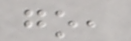go,
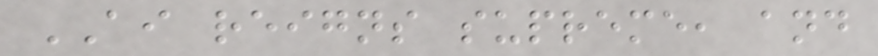AI reigns supreme, and
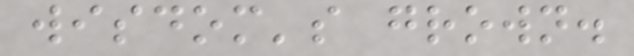wisdom's grown.
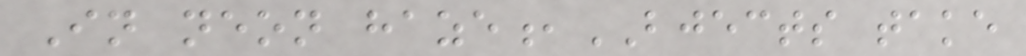In neon haze,BJECTS take
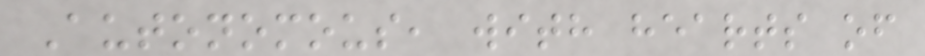Autonomous, with hearts of
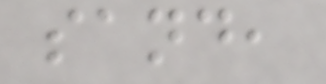sand,
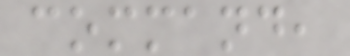command,
